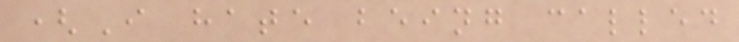(I hate being called
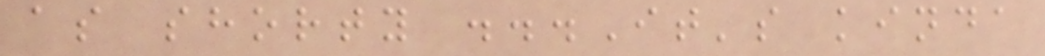as shorty ...It's kinda
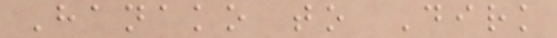Hanako to Dirk
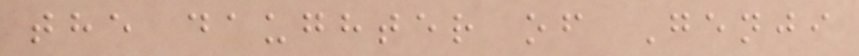the daughter of Genji
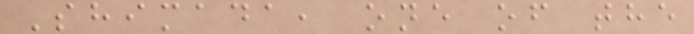Shimada, one of the
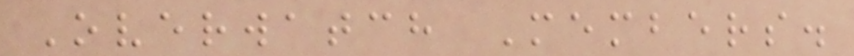Overwatch Members.
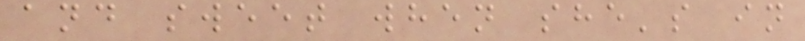and sweet when she's in
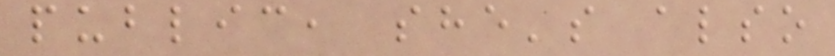public, she's also
